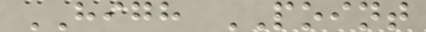HIGH POINT
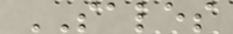SALES
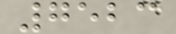7523
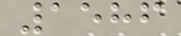1586
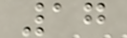17
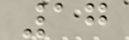17
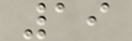19
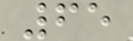65
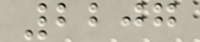2207
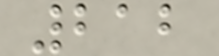212
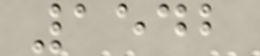1542
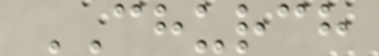CHURCH
